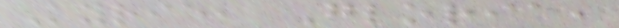Kyrie, Gloria,
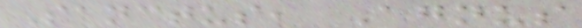Sanctus, Agnus
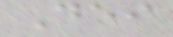Dei
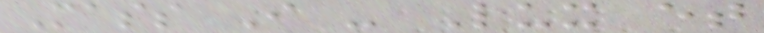Mass I - Lux et
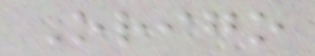Origo
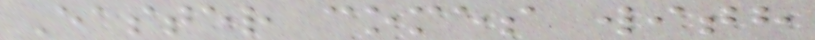Easter comes with
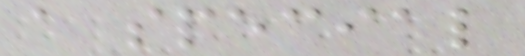a special
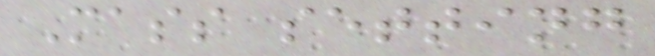Mass setting
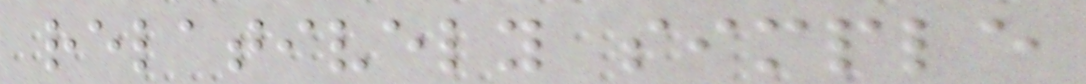relatively simple
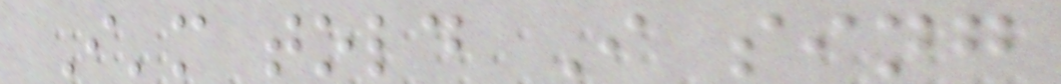I'm told I sing
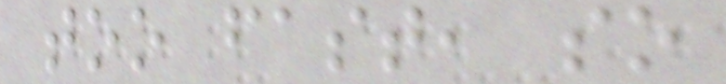too fast, so
